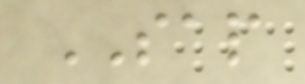SAP
